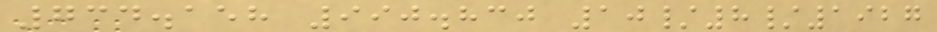734.158 990.830 10/8/1927
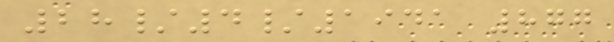28/4/1941 877
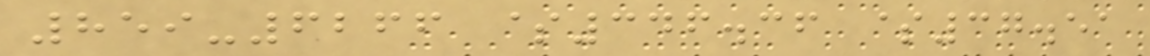859-6266 $346.36 $37.51
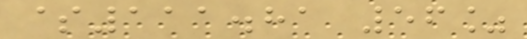$111.81 56%
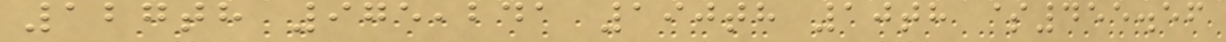127th 975,241 190th 10th $455.56
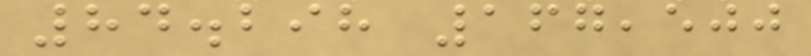84.298 167,500
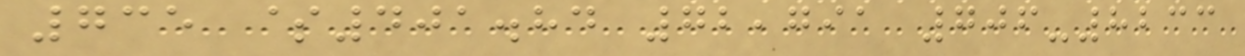735 $401.84 72,791 706-8233
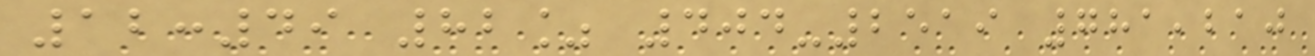12:49 82% 404-2519 781,210
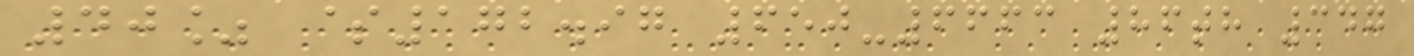40% $172.97 650-6663 86th 347
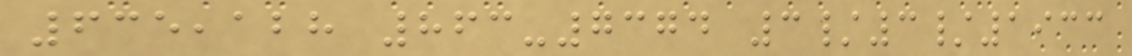635,128 863-7374 3/3/1933
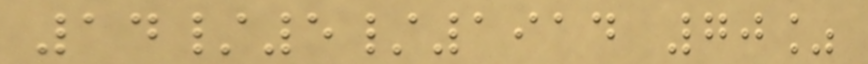14/5/1914 70%
